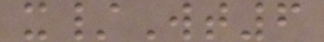x/Wt6
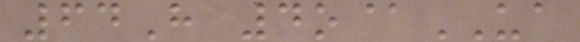64H 4o@UA
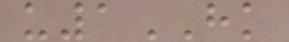u1HK
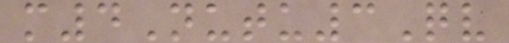m4Nutu3Qv
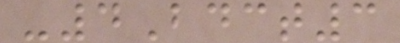-4Bdct3
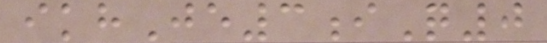ikhJe3iQ0
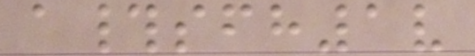a#sfh1v
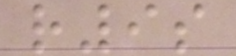r9s
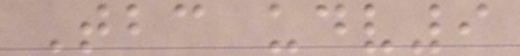Tbc udv9
